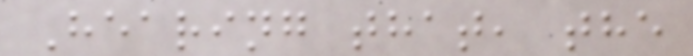Hearing that, the
